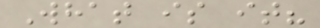What is it?
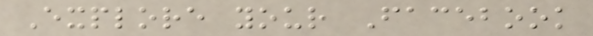Explore your Facebook
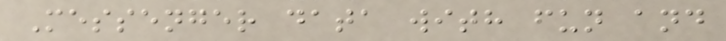Messenger data with fun and
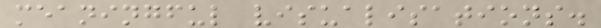meaningful visualisations.
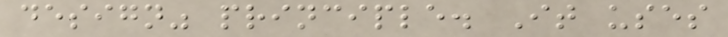design" principle. It uses
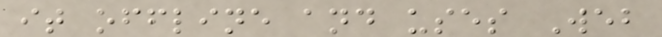it offline and uses Web
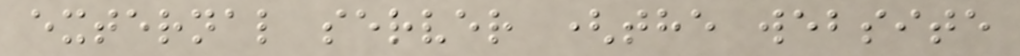external server (the website
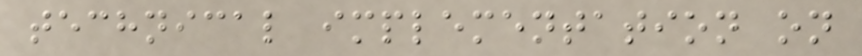technical implementation on
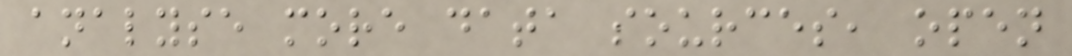analyse more data sources, open
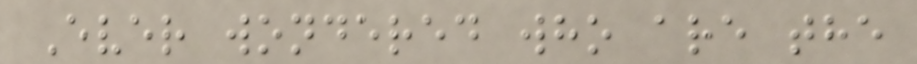Ever wondered who are the
